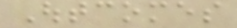Outcomes
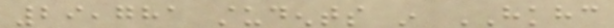29,781 students in HKHC
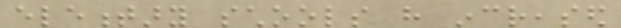elementary schools have increased
